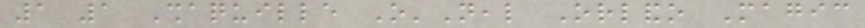1 1 Shaquille O'Neal Orlando Magic
